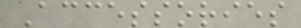Accessories
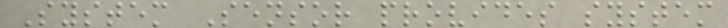System Sensor provides system
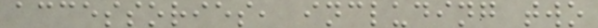accessories, including two
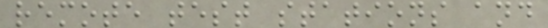remote test stations and
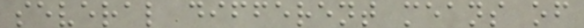several different means of
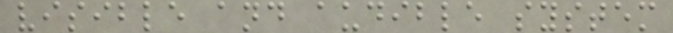visible and audible system
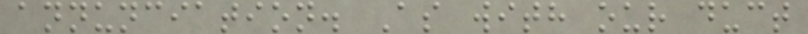annunciation. As with our duct
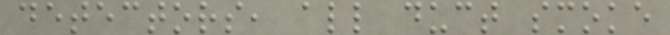detectors, all duct smoke
